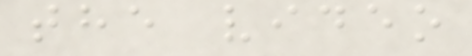the video
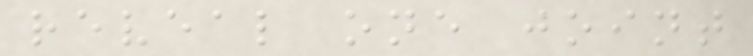reveal one joint
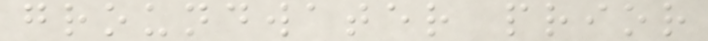groundwater prior
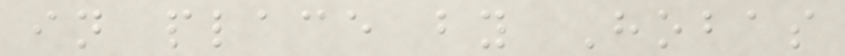in place by Hobas
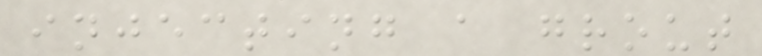injecting a grout
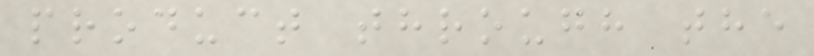product through the
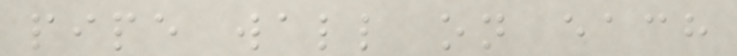pipe wall on each
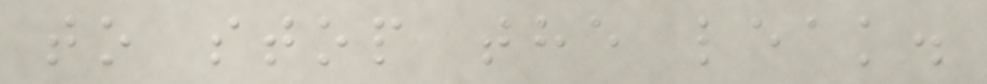to stop the leak.
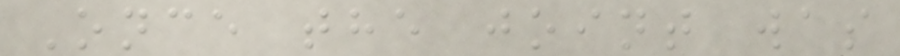Once the joint was
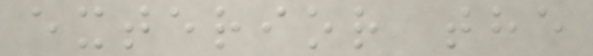exterior the
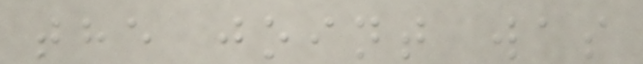the joint was
